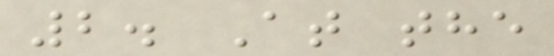2. At the
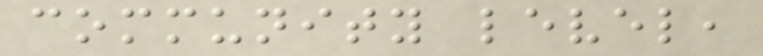community level,
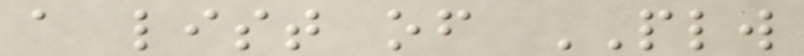a list of PLW
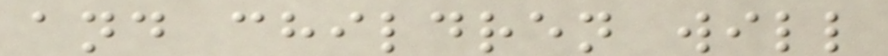and children will
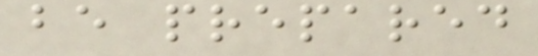be prepared
